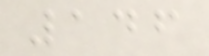146
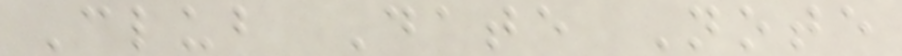Club Date Note
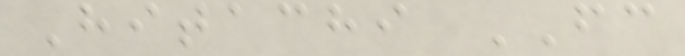Hitachi FC
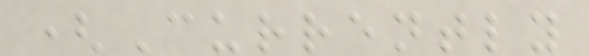(Currently
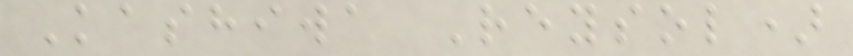Kashiwa Reysol)
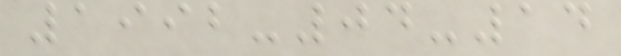1992-04-14
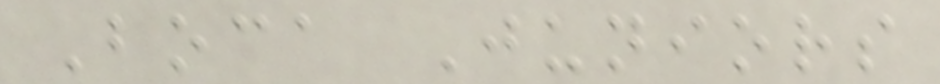Boca Juniors
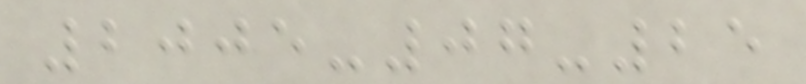2005-07-25
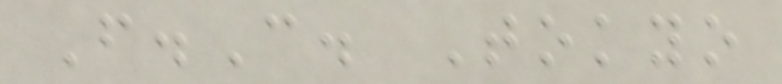F.C. Tokyo
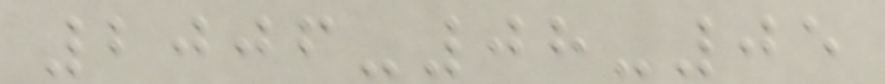2006-08-05
